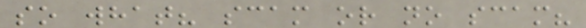so what? scam or no scam?
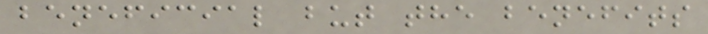beneficial but the benefits
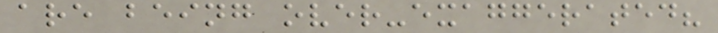are being over-exaggerated?
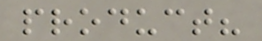product?
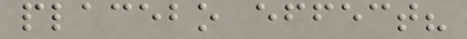placebo effect?
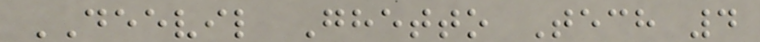DEEVIL Ghetto Tech 4
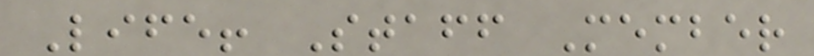Life! Staff Member
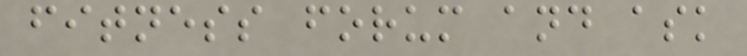fitness forum and ask
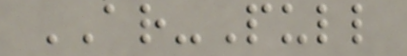AR-Pull
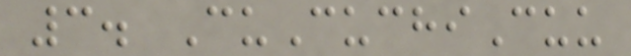3. CuCuchiCuu
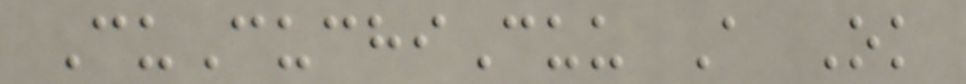CuCuchiCuu A Ok
